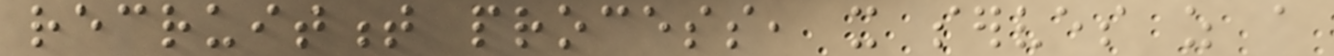recruitment process, it serves as a
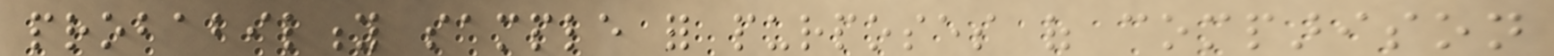probability sample for purposes of comparison
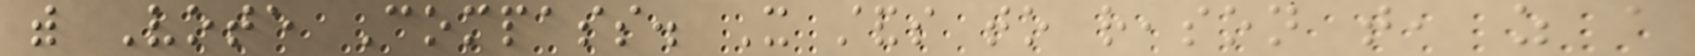with Vote Compass. It stands to reason that, as a
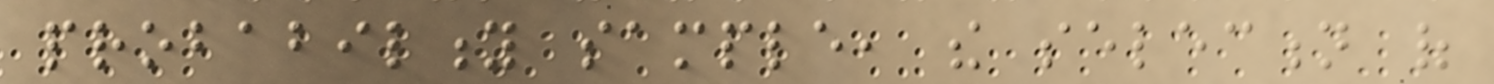probability sample, the selection of
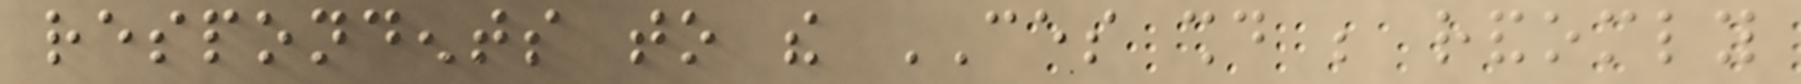respondents to the CES should be randomly
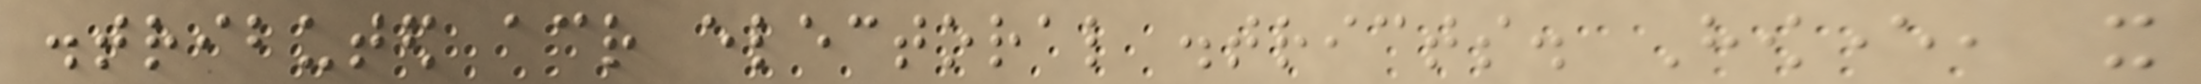distributed across electoral districts. However, it
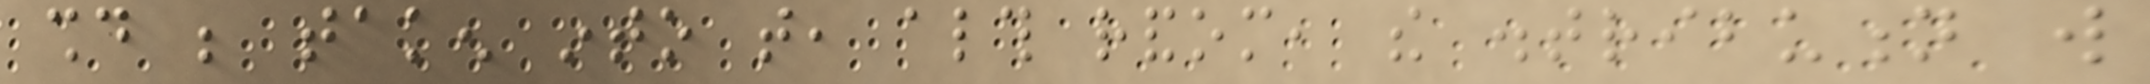should be taken into that, although random, the distribution will
